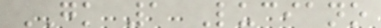GK 1 Luciano
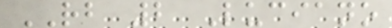RB 2 Luciano
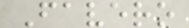Favero
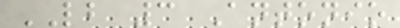LB 3 Antonio
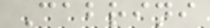Cabrini
